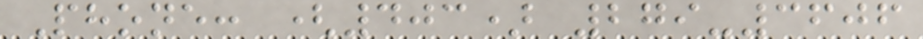Phone: (403) 279-3606
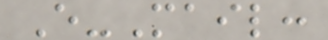E-Mail:
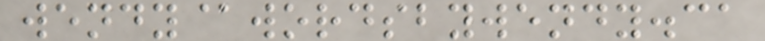wendy@wordsbywendy.ca
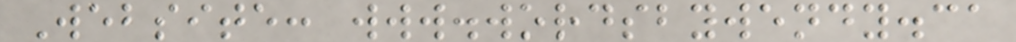Website: www.wordsbywendy.ca
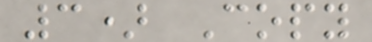3) Copy
